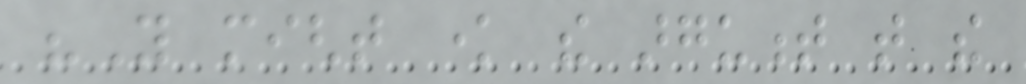"You might know the argument that the
